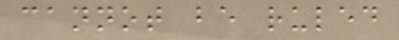cannot be ruled
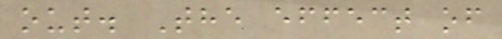out. The effect of
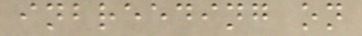inbreeding on
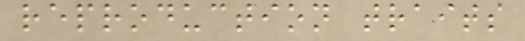reproduction traits
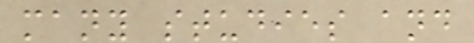many studies and
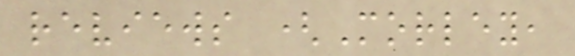reviews (Morley,
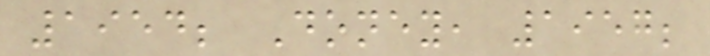1954; Doney, 1957;
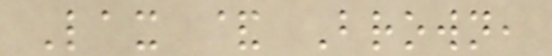Lax & Brown,
